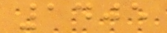1405
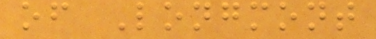of Longmont
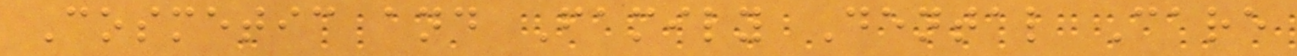Cosmetic and Family Dental Care
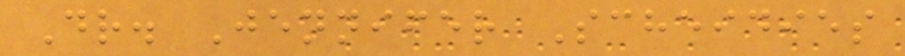Dr. Jennifer Scheidies
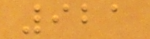921
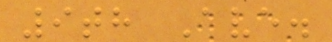9th Ave.
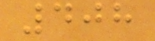408
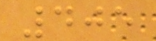405
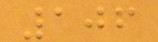106
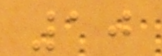10
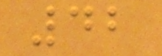42
